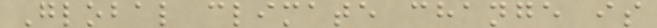Global climate change is
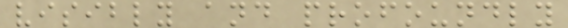visibly and profoundly
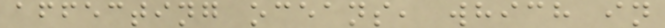affecting oceans, which in
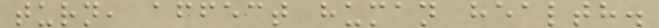turn, affect human health.
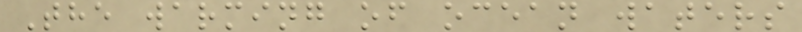The warming of ocean waters
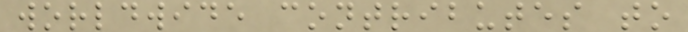worldwide contributes to
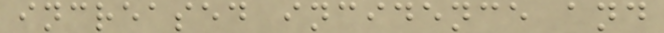increased incidence and
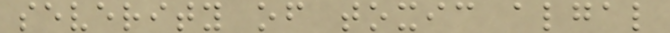severity of toxic algal
